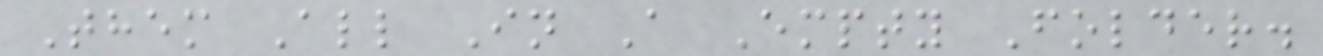Them All In A Empty Folder.
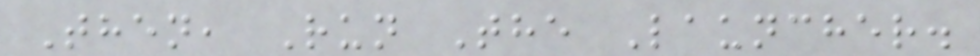Then, Run The Launcher.
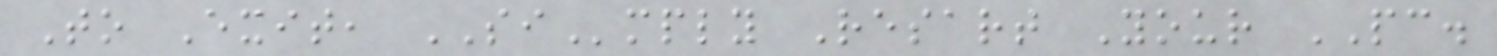To Exit, SImply Resart Your PC.
